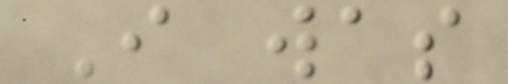I was
